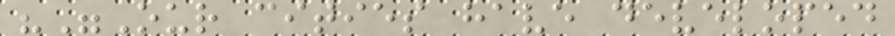""Our cities have developed
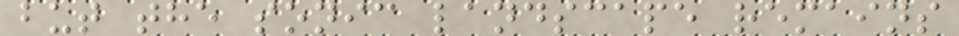but the sonic landscape remains
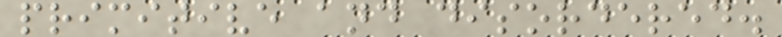primitive and disordered.
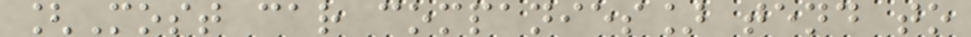[Most car companies] tend to
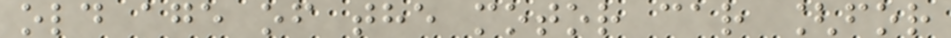old age of the motor car [for
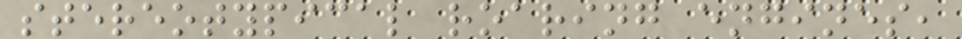stereotypical roaring engines,
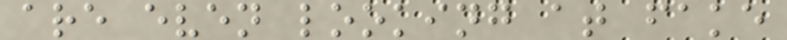are even looking at fake
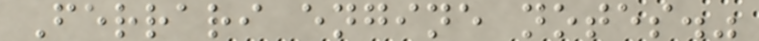Ferrari engine notes."
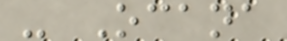- Ocana
